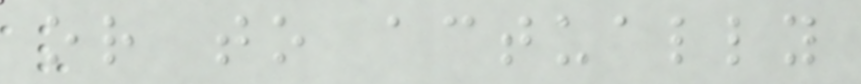or to actually
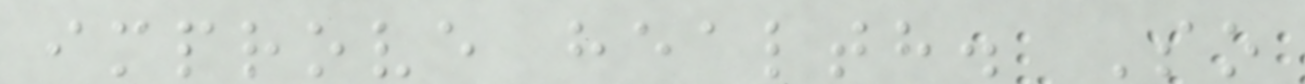improve health. So
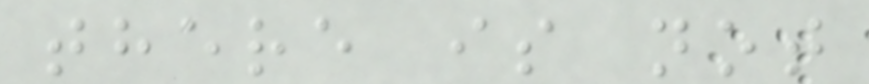there is not
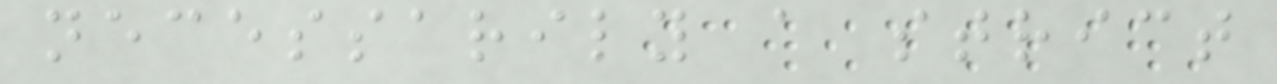necessarily a strict
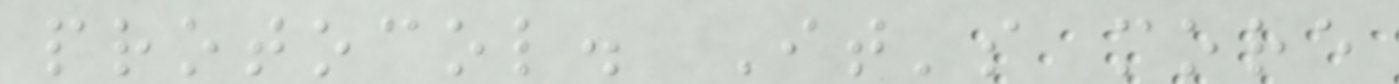protocol. It's more
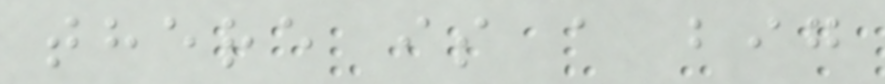there is a big
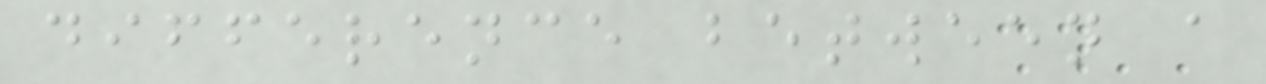difference between a
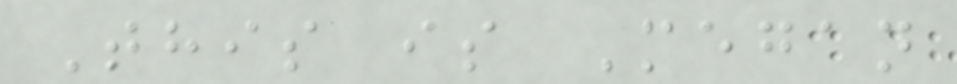This is Megan
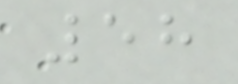58
